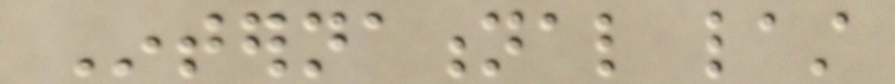International last
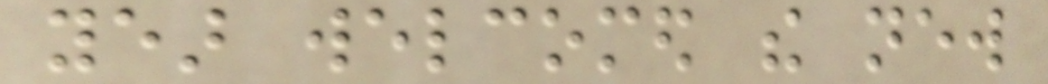year welcomed the new
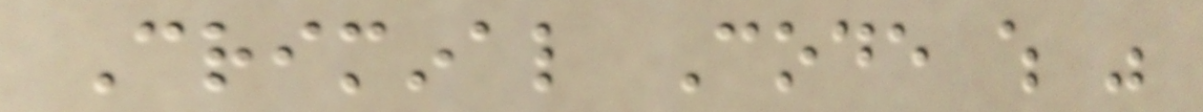Criminal Code which was
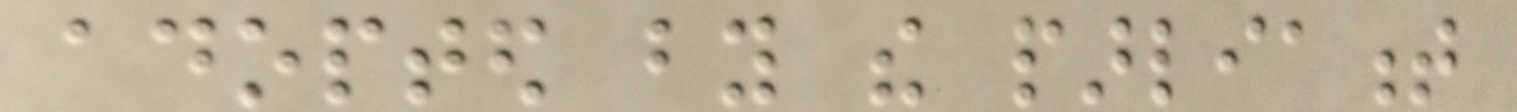adopted by the parliament
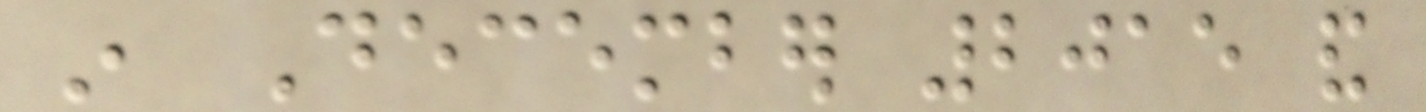in December 2015 and
